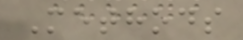Methods
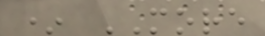* MORE
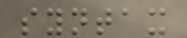syntax
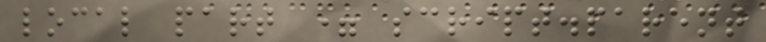local part = script.parent
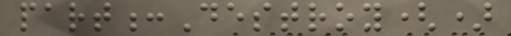part:Destroy()
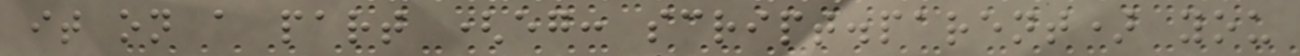it on a part (eg: script.parent) you
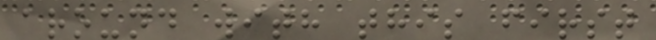around with this first
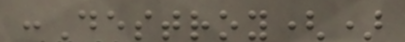:Destroy()
